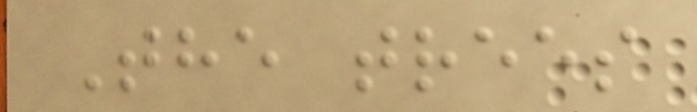The trees
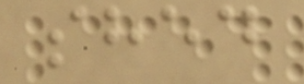shed
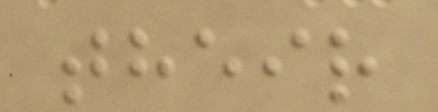their
